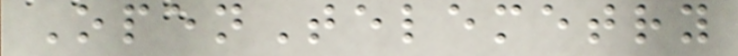OpenTelemetry
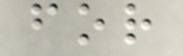for
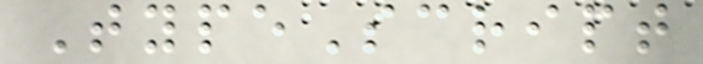TypeScript
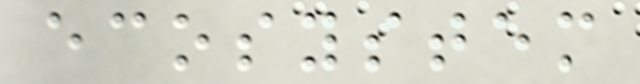ecosystem
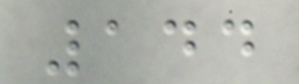144
